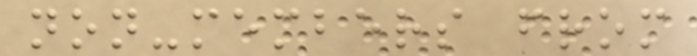non-members from
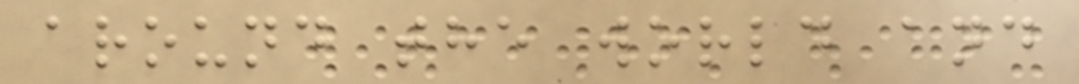around the world and
